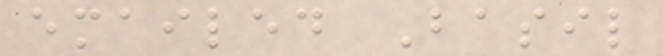emailed Basil
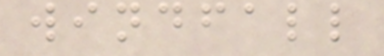windfall
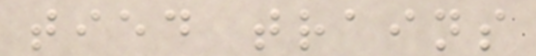tied trains
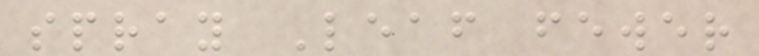spray Leaf fewer
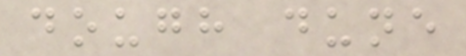dough dune
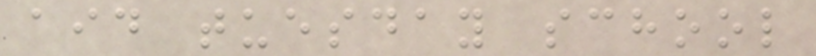aid tuesday school
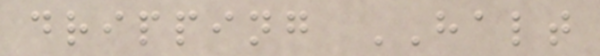dripping HALT
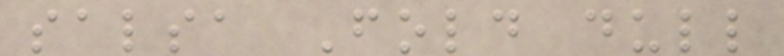salsa Fold dull
